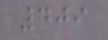409
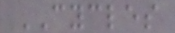CYCLES
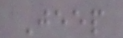Jeep
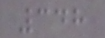348
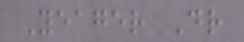Yeager Dr
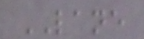LANE
